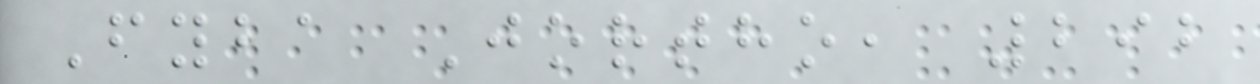Fyba Jortho, 292
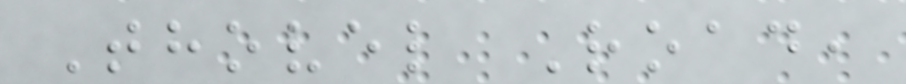Thovel Road,
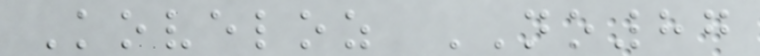Koveloz NO87
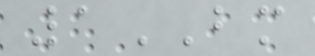1BM
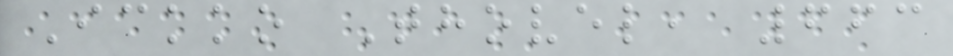Ickko Thovel, 663
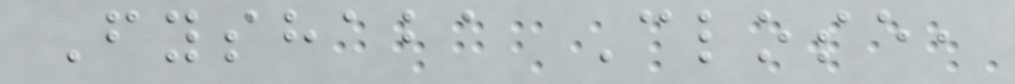Fyshaba Close,
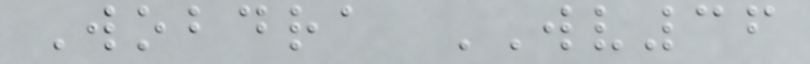Wobdra WV36
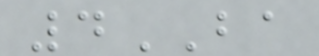4BA
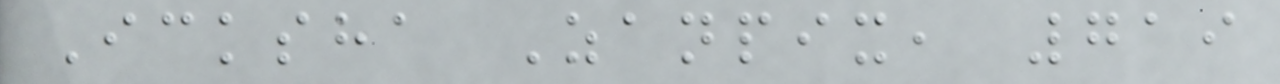Icksha Zanpix, 719
